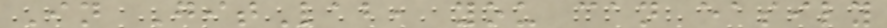In GitLab, you can easily
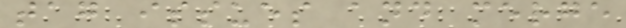tag issues and merge
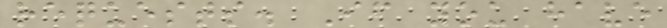requests. If you have
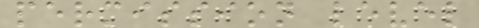permission level
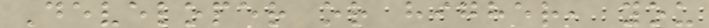Developer or higher, you
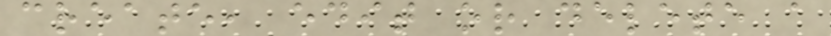create, edit or delete a
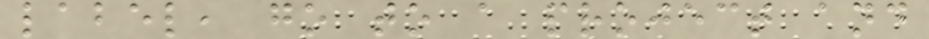label, go to a project and
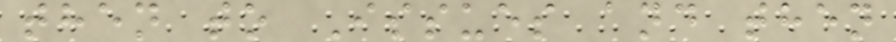then to Issues and then
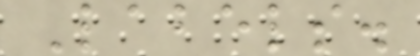Labels.
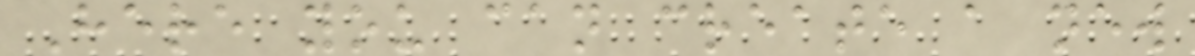Here you can create a new
